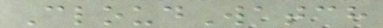CloudWatch
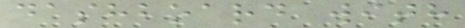dashboard with
